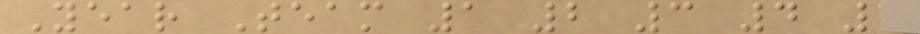Year Team 1 2 3 4 5
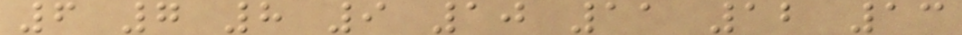6 7 8 9 10 11 12 13
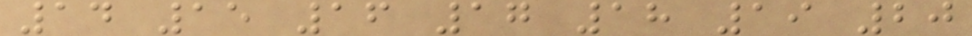14 15 16 17 18 19 20
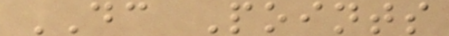DC Points
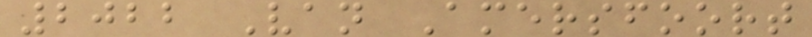2022 Van Amersfoort
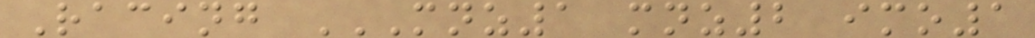Racing MNZ1 MNZ2 IMO1
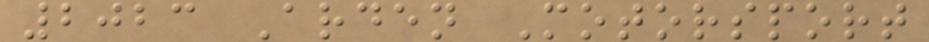2023 Arden Motorsport
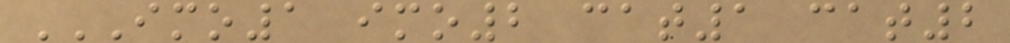IMO1 IMO2 CAT1 CAT2
